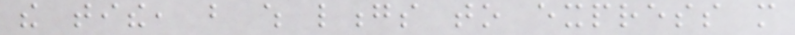the tithe, but which longs to express more
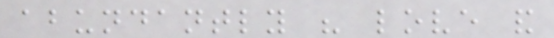abundantly his love and
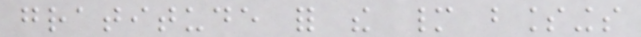gratitude for the many blessings
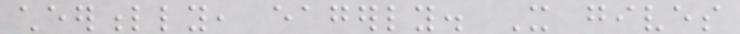cheerfully, eagerly. It gives
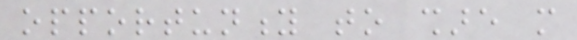opportunity to share more
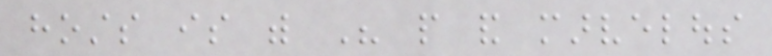hosts is with His people and marvelous
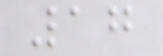17
